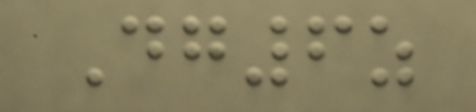Dg6z
